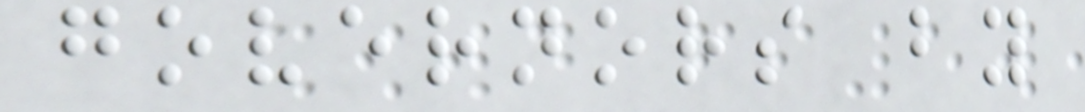governors by
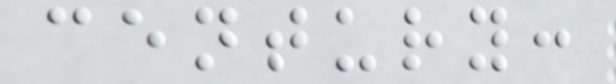century:
